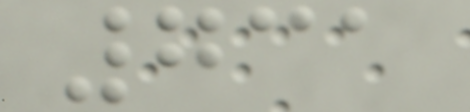731
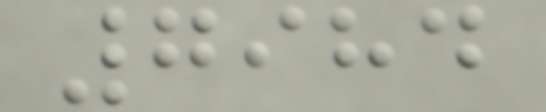7984
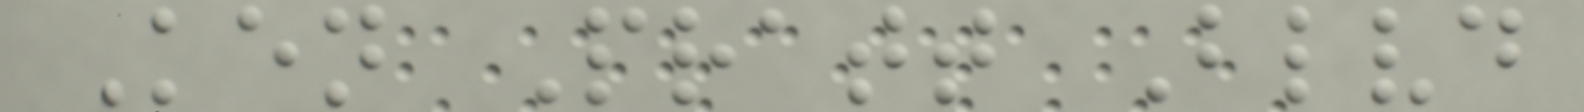Ken Pratt Blvd
